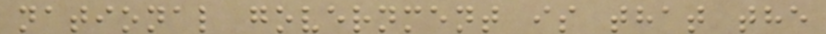national government is that the
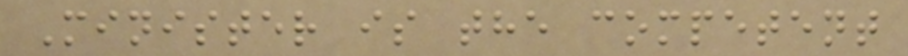Minister is the competent
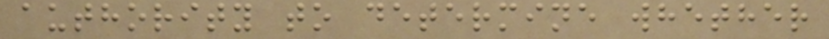authority to determine whether
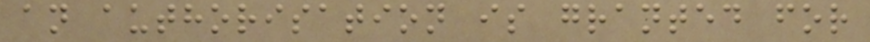an authorisation is granted for
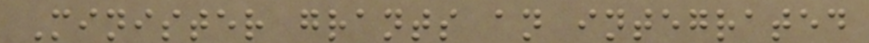Minister grants an integrated
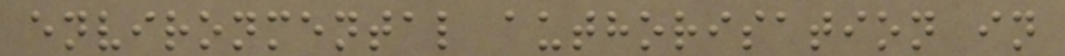environmental authorisation in
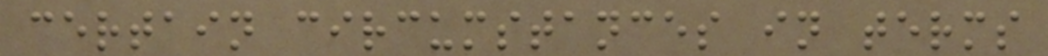certain circumstances in terms
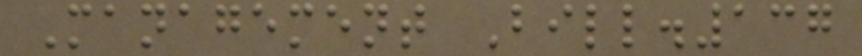Management Bill.137
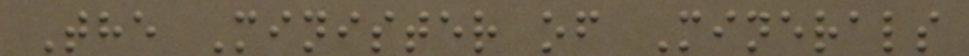The Minister of Minerals
